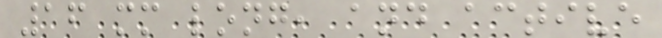16 mm long, and active
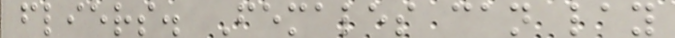fliers. Females can lay
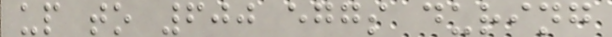up to 600 eggs during
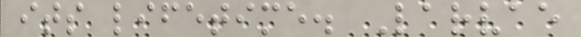its lifetime. Larvae
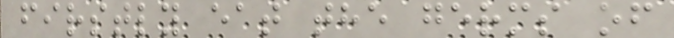firstly eat the germs of
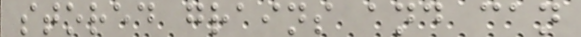stored grains and can
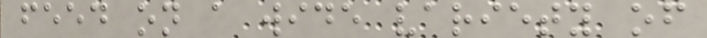feed on a wide variety of
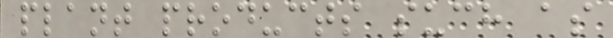plant products such as
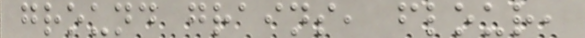ground grains, flour,
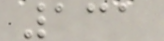131
